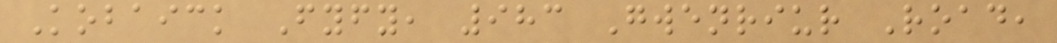Kobaick Fyfy, 983 Gwenriur Road,
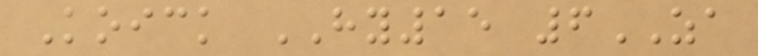Koick HY15 6ZA
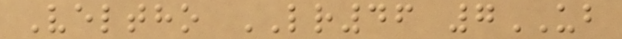Veltho LR46 7UB
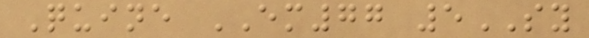Quine EM77 5SY
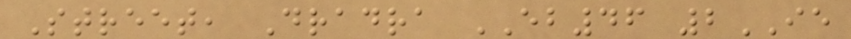Street, Dradra EB46 2IE
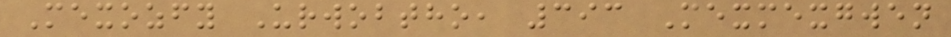Mexozfy Urwobtho, 393 Mexmexgwen
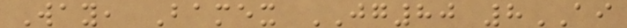Way, Bamex JG80 8AI
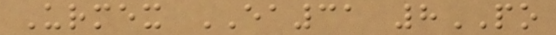Urmex EA31 8PO
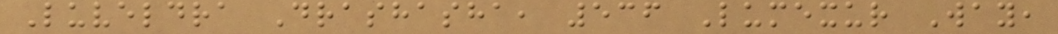Luveldra Drashasha, 536 Lumexur Way,
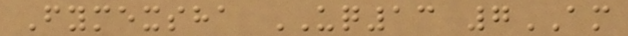Fymexsha UQ13 7AM
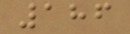186
